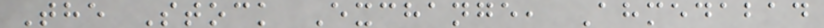The Stock Exchange, Ahmedabad
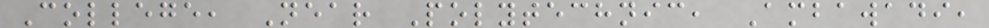College, Near Polytechnic, Ambawadi,
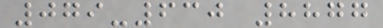079-630 8877
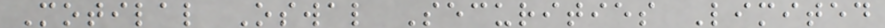Motilal Oswal Securities Limited
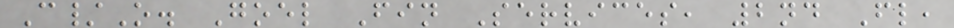C/O. Goel Fin Services, 2nd Fl,
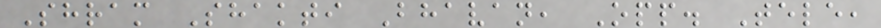Shram Shakti Bhavan, Opp. Tele,
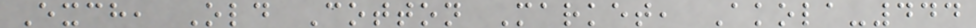Exch, Old Cotton Market, Akola-444
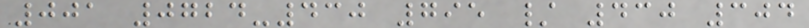001 0724-430 795 / 430 304
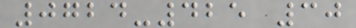0724-425 30
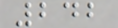242
